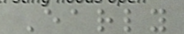Early
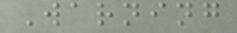Warning
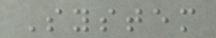System
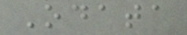Odata
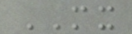MX
